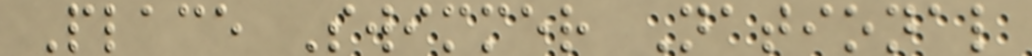Place Swimmer National
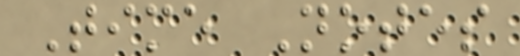Time Notes
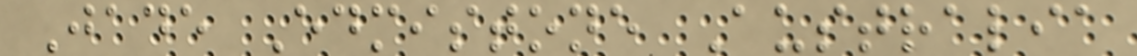Jade Edmistone Australia
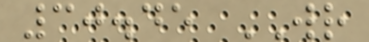30.45 WR
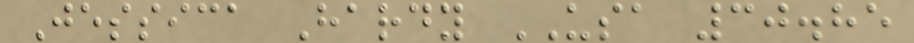Jessica Hardy USA 30.85
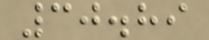30.89
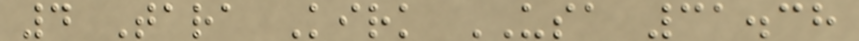4 Tara Kirk USA 31.38
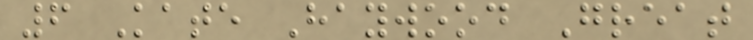6 Kate Haywood Great
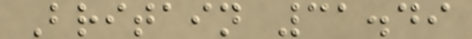Britain 31.49
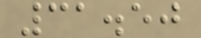31.50
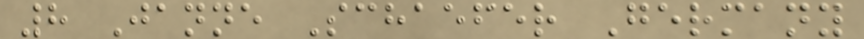8 Janne Schaefer Germany
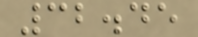32.45
